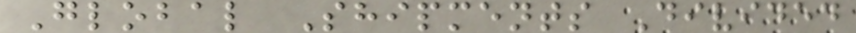Global Shipments Divided
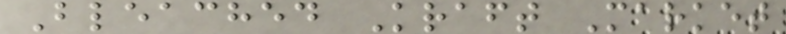Bleached Kraft Market
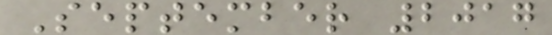September 2017
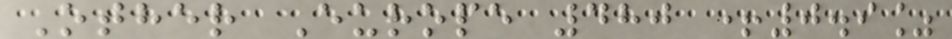Other Europe 480 +0.9%
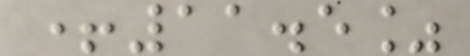+11.5%
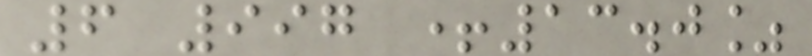6 997 +13.0%
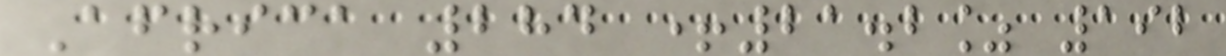Africa 284 +21.2% 192
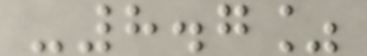-8.7%
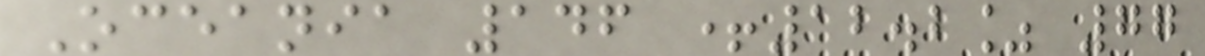Oceania 146 +12.2% 77
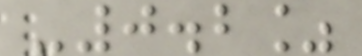-0.2%
